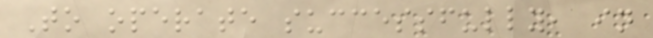To operate successfully, in
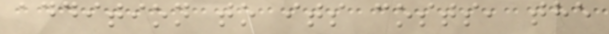addition to its costs, the
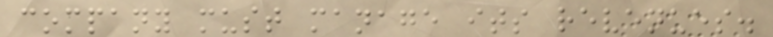company must manage its revenues.
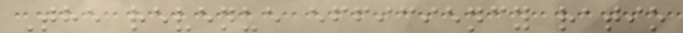The revenue efficiency ratio
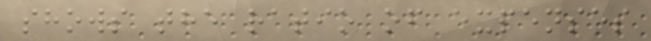shows the ratio of expenses
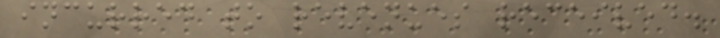incurred to revenues received.
